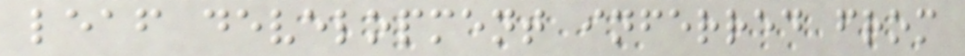leaf development inferred from
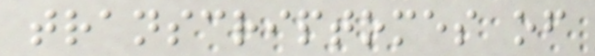transcriptomes of
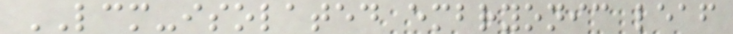LCM-isolated embryonic leaf
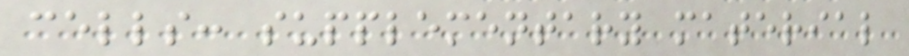cells: supplementary material
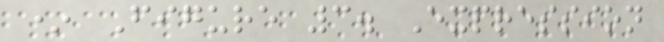* Figure 3. Expression
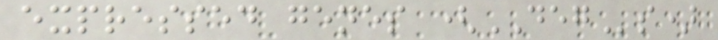expressed genes (DEGs)
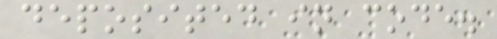deposited in code.
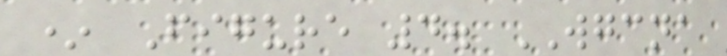* Figure 4. WGCNA
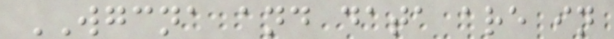WGCNA and data are in
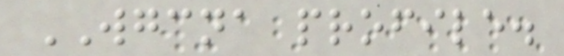WGCNA profile.
